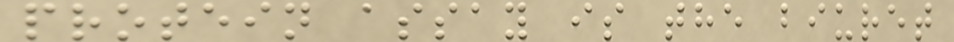protein assay is the biuret
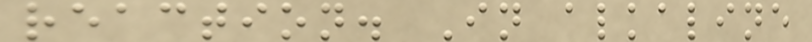reaction. In alkaline
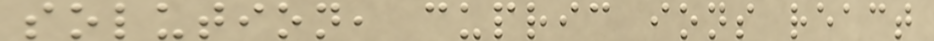solution, cupric ions react
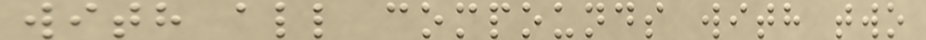with all compounds with two
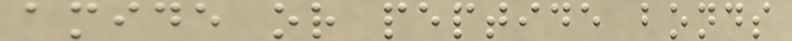amide or peptide bonds
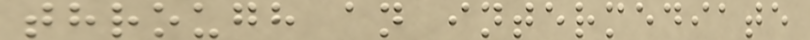through an intermediate
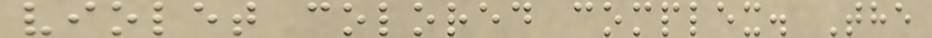violet colored complex. The
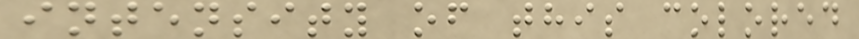intensity of this colored
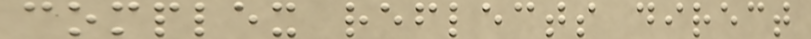complex reflects direct
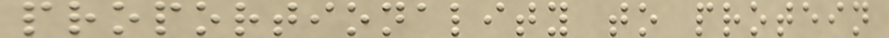proportionality to protein
